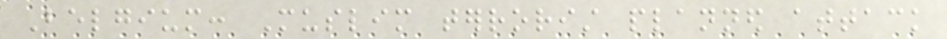Belgium: Muslim terrorist planned attack
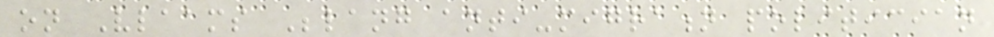on Vlaams Belang anti-migration politician
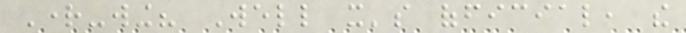Right-wing? Well it's official, the
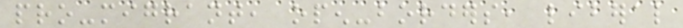pro-migrant, open-borders, liberal
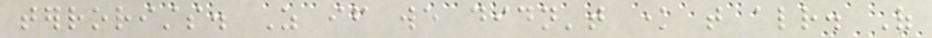terrorists. As if we didn't know that already. Of
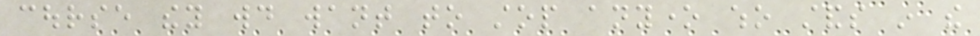course they would want to stop anyone who stands in the
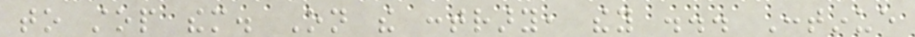to stop them. On the contrary, they ... Continue
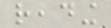reading
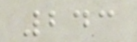243
